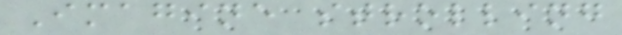Imagine strolling
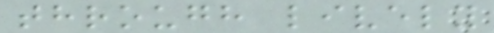through lively
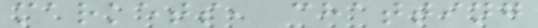markets, chatting
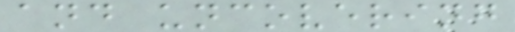and uncovering
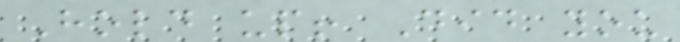Hold up! Did you
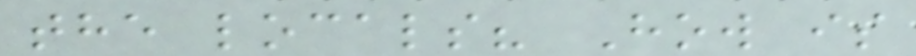the locals? How is
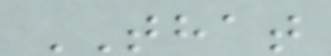THAT
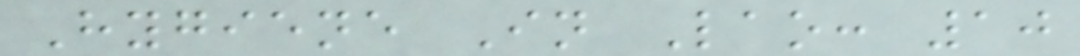Hygiene In Lao: 10
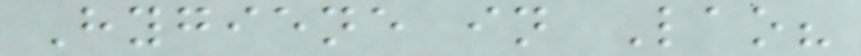Hygiene in Lao?
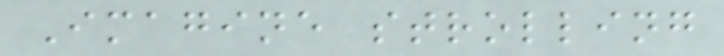Imagine strolling
